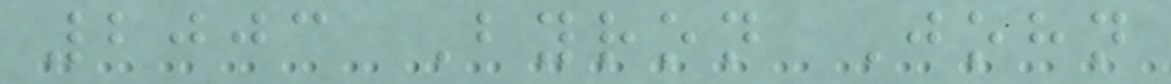2003 Byron John
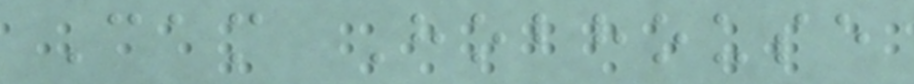Cam Hobhouse
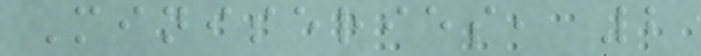Miniseries, 2
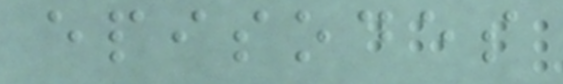episodes
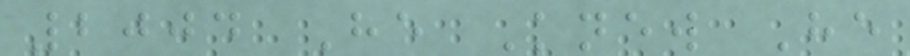2004 He Knew He
